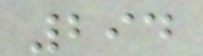294
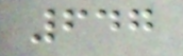647
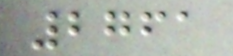2761
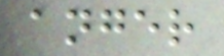anger
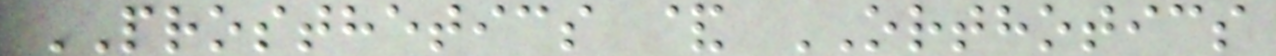PROSTHETICS & ORTHOTICS
